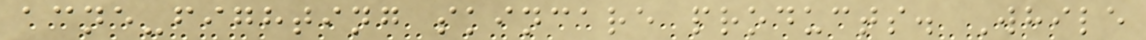acne-fighting skincare products. While
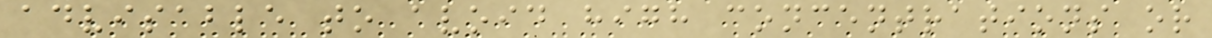advisable to avoid high concentrations or
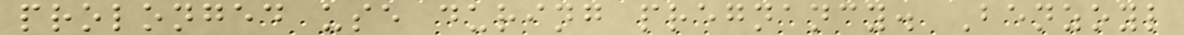prolonged use during pregnancy. Benzoyl
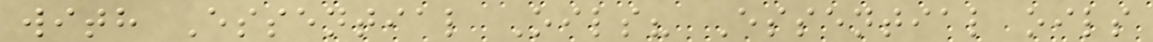with Essential Oils? Essential oils
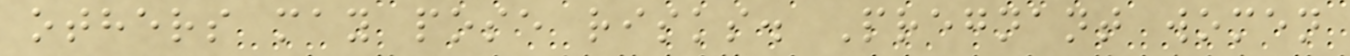others may pose risks. Pregnant women
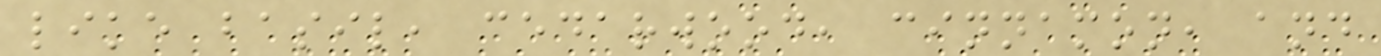like basil, cedarwood, cinnamon, and
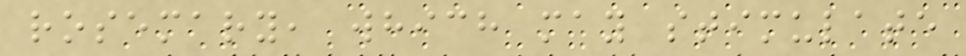rosemary, which may stimulate
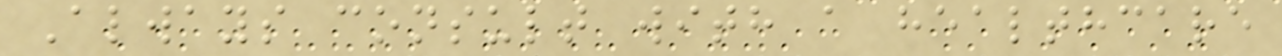Always consult with a healthcare
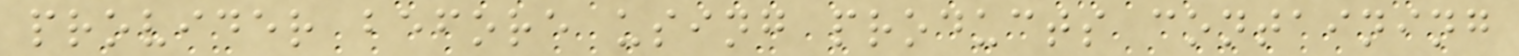provider before using products containing
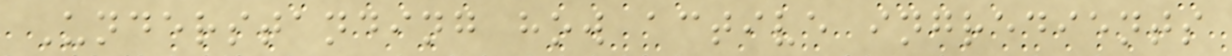Understanding how active ingredients
